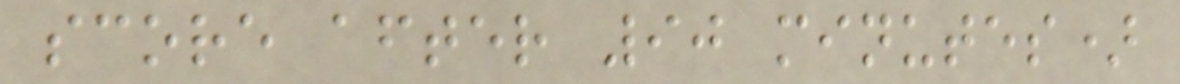score after 90 minutes)
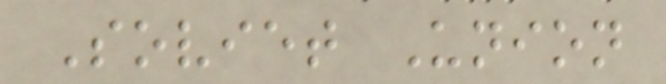Soviet Union
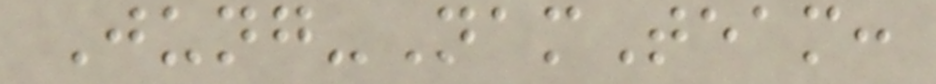Jung-NamTeam:
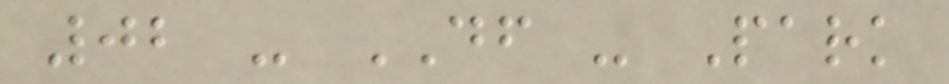02 - DF - Park
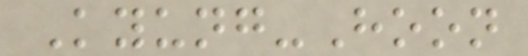Kyung-Hoon
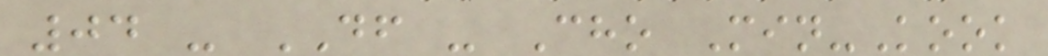04 - DF - Cho Min-Kook
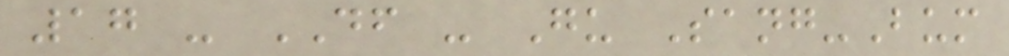17 - DF - Gu Sang-Bum
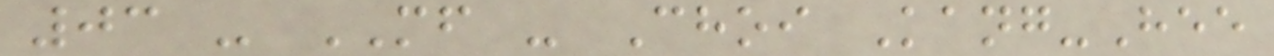03 - MF - Choi Kang-Hee
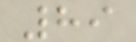89
